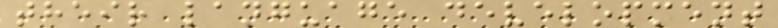their language development
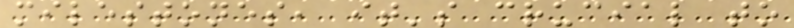milestones, it's crucial to
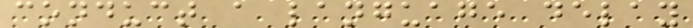conduct a language delay
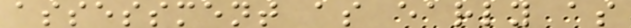assessment as early as
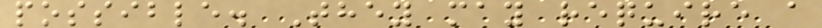possible. They may require a
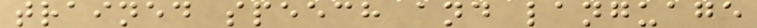trained speech and language
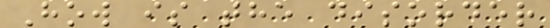How is the disorder
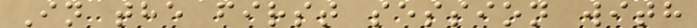In the first session with
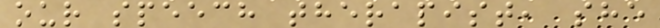our speech therapist, she
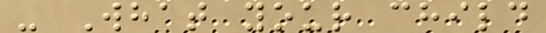- What your child
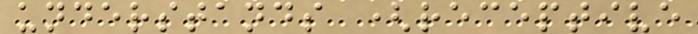understands (receptive
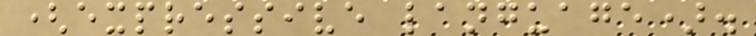(expressive language).
